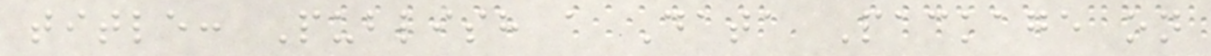title: Publish a Data Package on
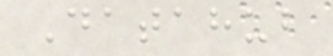Datahub
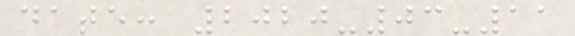date: 2020-03-11
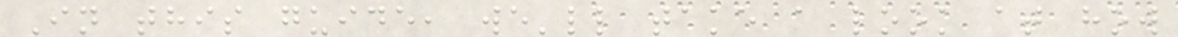In this guide, we'll take a look at how
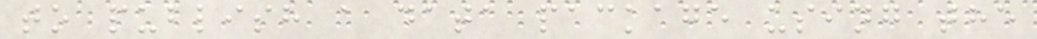to publish a data package using the
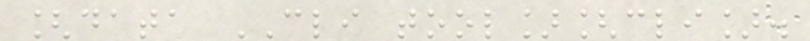[data CLI tool][cli].
